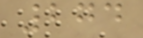274
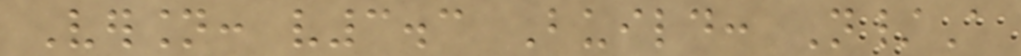Version: v3.3 Build: N/A
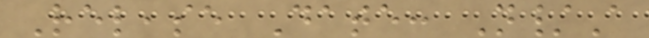Release Date: N/A
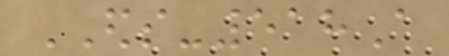EDS-518A
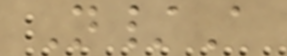N/A
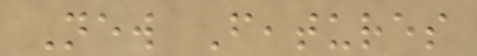New Features
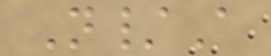N/A
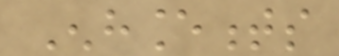Enhancements
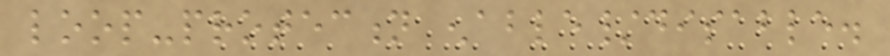loop-protection enable/disable.
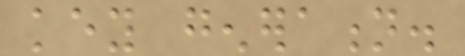key generation.
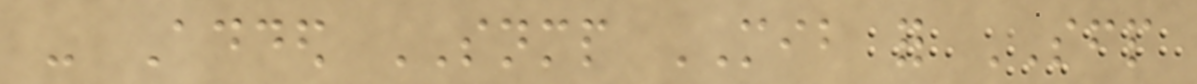- Added SNMP MIB for SFP
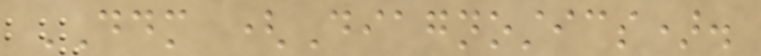DDM (Diagnostics).
